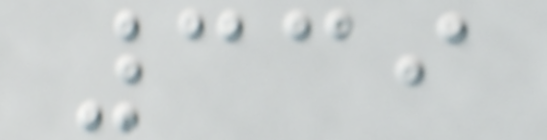339
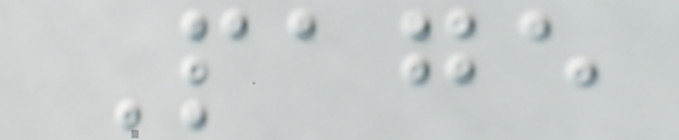Page
